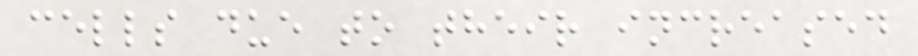cells due to their increased
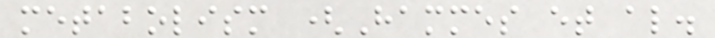metabolism (Hammes et al.
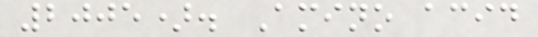2005). Amino acid
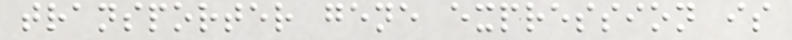transporter gene expression is
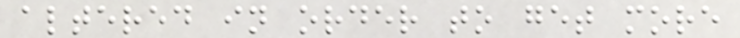altered in order to get more
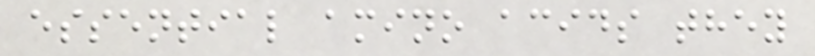essential amino acids they
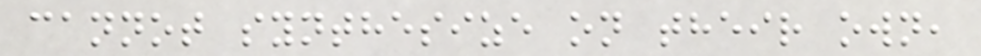cannot synthesize on their own,
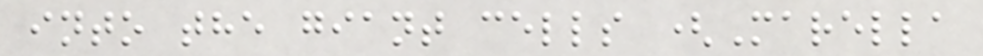into the giant cells (Marella
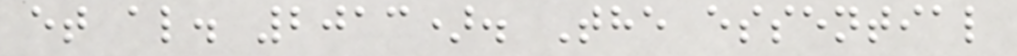et al. 2013). The essential
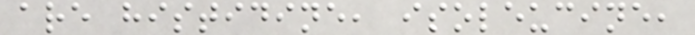are histidine, isoleucine,
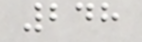248
